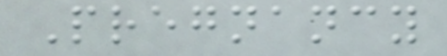Pregnancy
